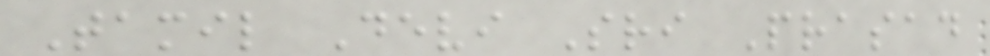Tamil Devi Sri Prasad
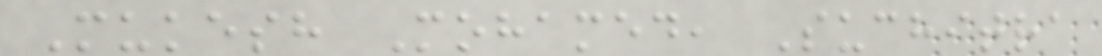Mukesh Mohamed, Suchitra
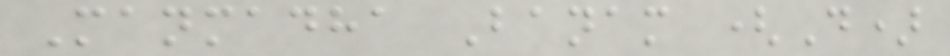Manmadha Banam (D)
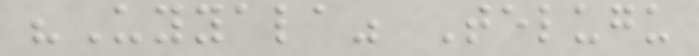"Uyyala" Telugu
